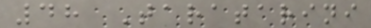48 Taratarini
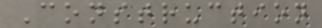Construction
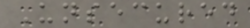Unsecured
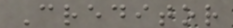Creditor
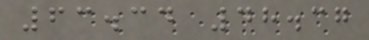63.34 48.37
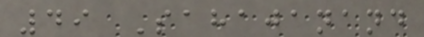49 Sahajanand
